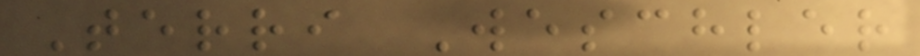Terri Weschler
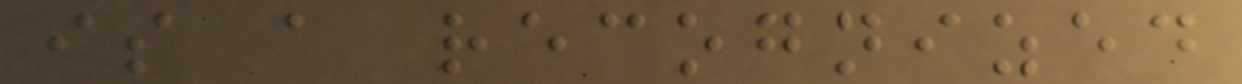is a recognized
